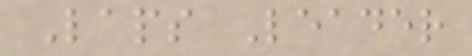Laps Leader
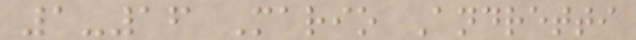1-16 Mario Andretti
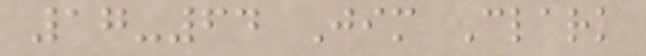17-64 Jim Clark
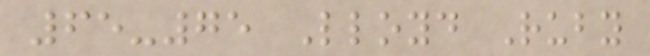65-75 Lloyd Ruby
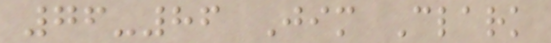76-86 Jim Clark
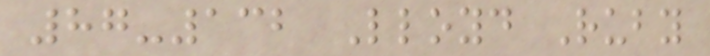87-132 Lloyd Ruby
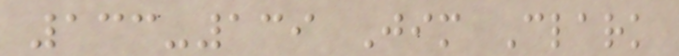133-139 Jim Clark
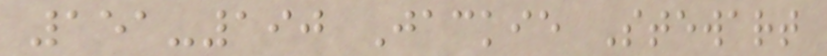151-190 Jackie Stewart
